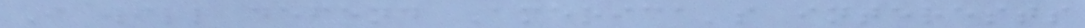I will defend America's interests
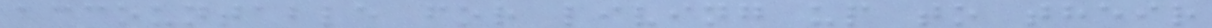accountable for living up to their
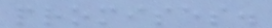promises.
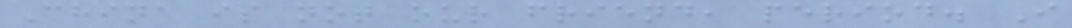China is not our friend, period. I
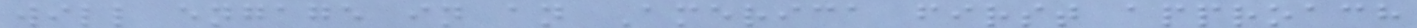will engage in an America first approach
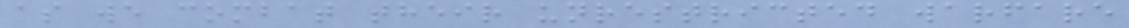as we combat their unrestricted warfare
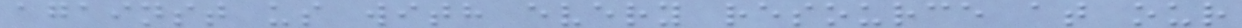against us with every resource at our
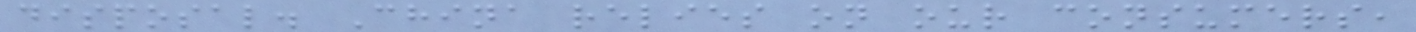disposal. China relies on our consumers,
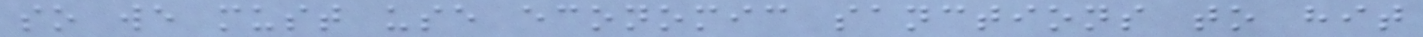so we must use economic sanctions to hit
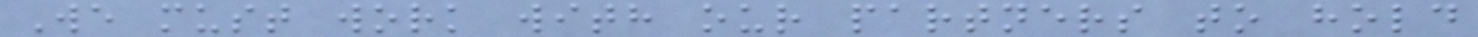We must work with our partners to hold
